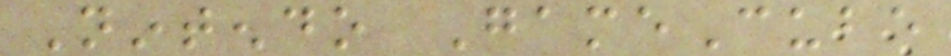Nintendo GameCube
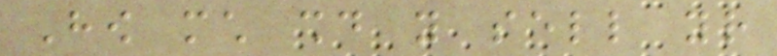How much should you sell your
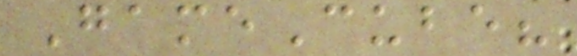GameCube?
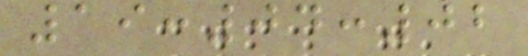19:04:02
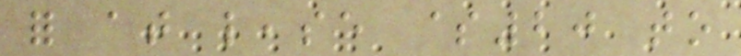for at lease $20 to
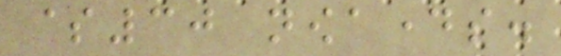$30 nowadays.
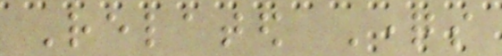Related Questions
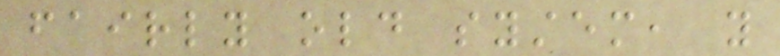fairly old system, you
